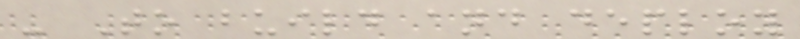- To build and deploy
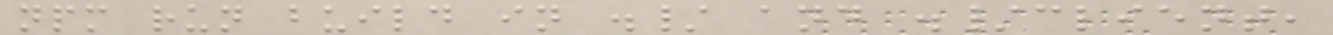npm run build in ./ and ./client,
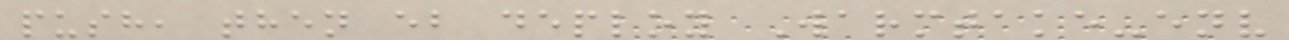push, then eb deploy Warmtake-env
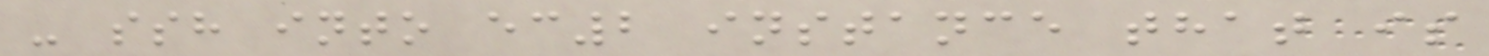- ssh into ec2 instance that is
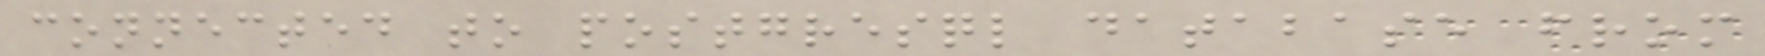connected to postgresql database from
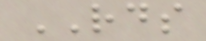RDS
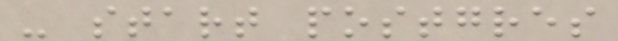- start postgres
